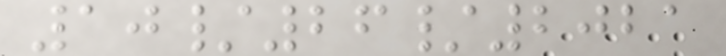10/26/2021
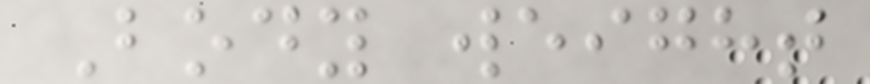Body weight
